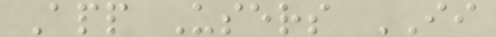App Users II
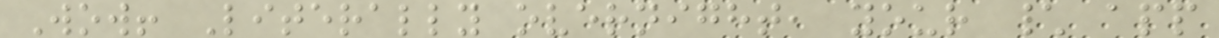Wow! Literally overnight, your \ app
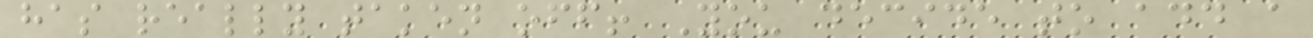has really taken off! You decide to add a
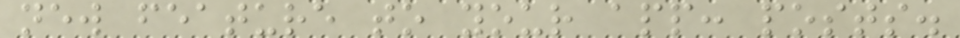new feature to your app: posts.
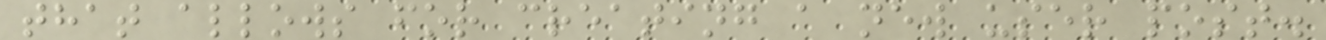that allows for creating a new user post.
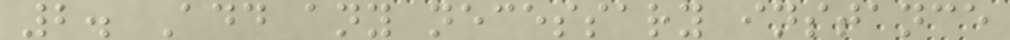2. Add any necessary instance
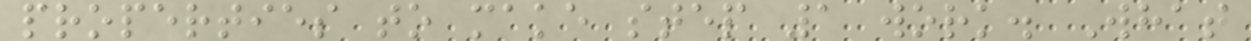properties to make step 1 work. What
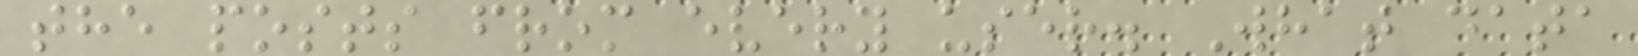the posts from every user. What data
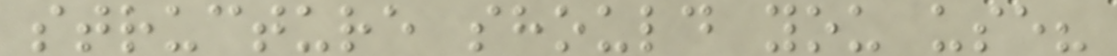structure should you use?
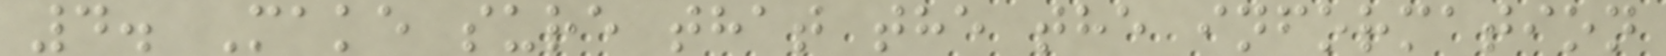4. Make sure that the the information
